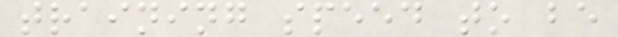training speed to be
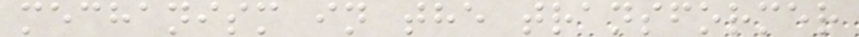mechanism in the transformer
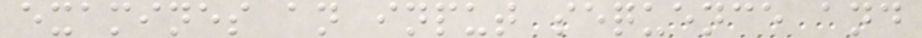examines an input sequence and
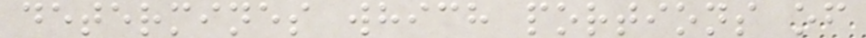determines which portions of
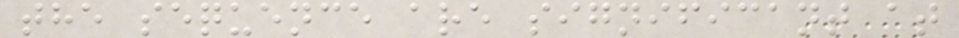the sequence are significant at
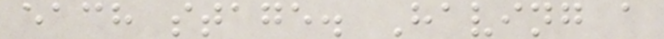each stage. Having a
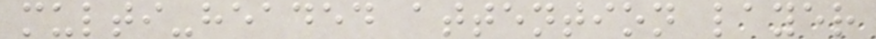multi-headed attention layer
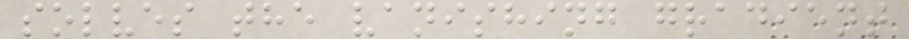solves the vanishing gradient
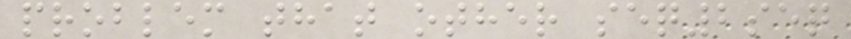problem that other seq2seq
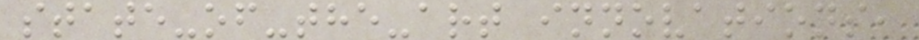state-of-the-art innovations,
